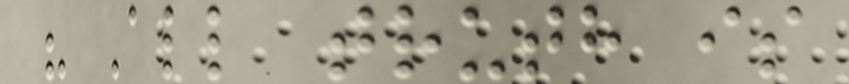" All truth is
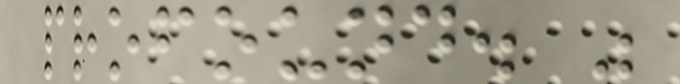profound. "
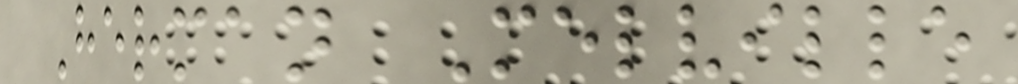Herman Melville
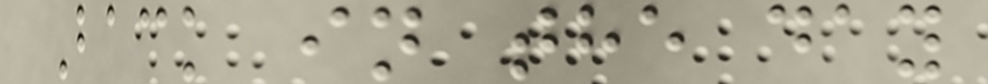Back in the day
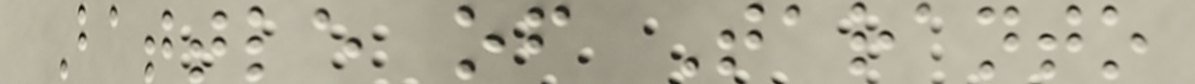Battle of Taranto
